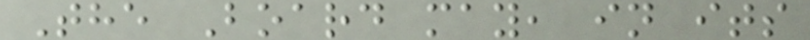The Board may, in its
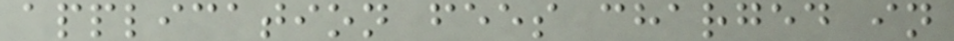application fees charged in
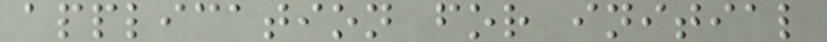application for initial
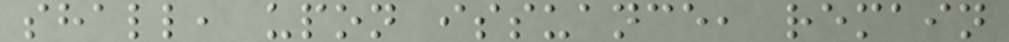shall, upon issuance, remain
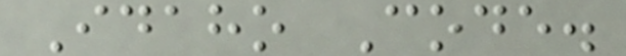Idaho Code.
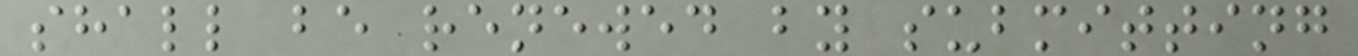shall be renewed by submitting
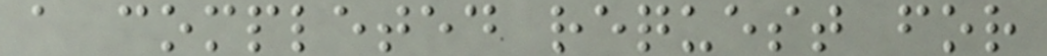a completed request for
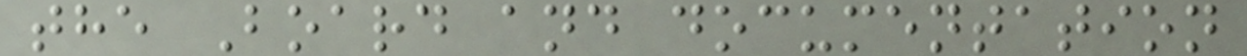the Board and documentation
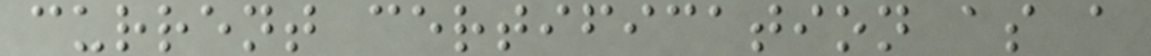current certification as a
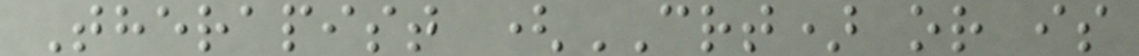Therapist (CRT) or is
